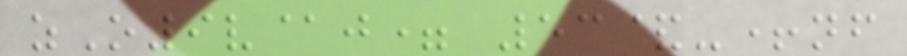zO9v@j= 53&-+nf
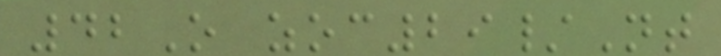42O zoc29/Nt
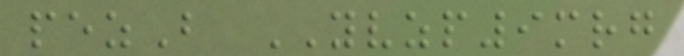pezB YVZP9mrg
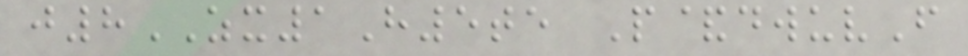j8ZX1H5te P&dwuvF
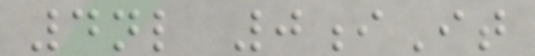4nl 0iIt
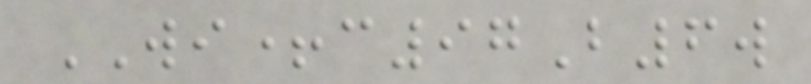WI+c97B6w
